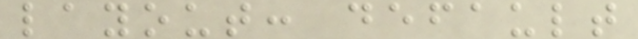layout: default
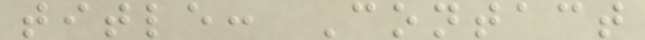title: Contact
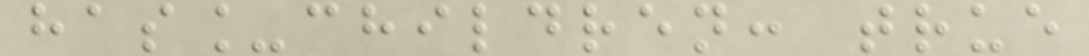has_children: true
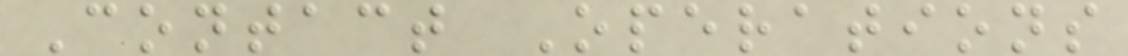Contact Operations
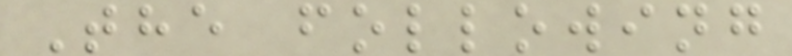The following
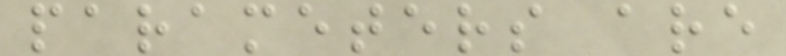parameters are
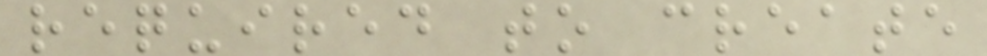required to create
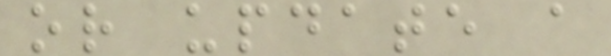or update a
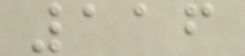116
